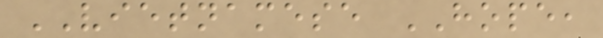VIETNAMESE HOPE,
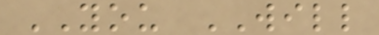YOU WILL
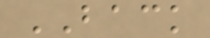BACK
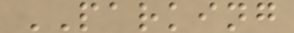PARKING
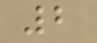2
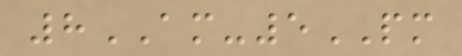8AM-5PM
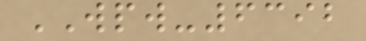WPW-6392
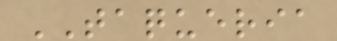TAQUERIA
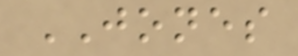JONES
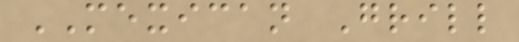MEXICAN Grill
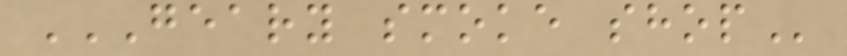GEARY SMOKE SHOP
